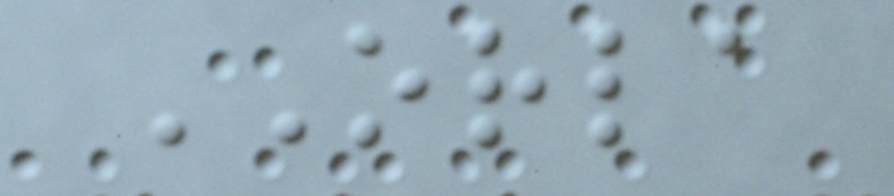ORLA
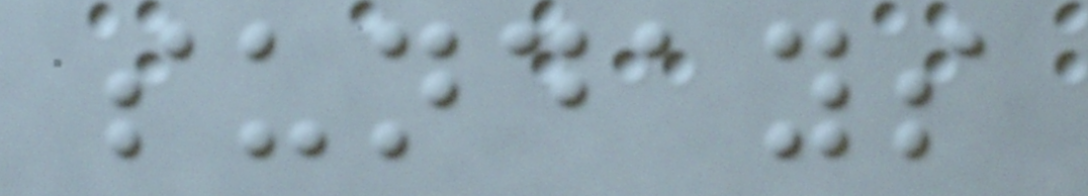sundays
